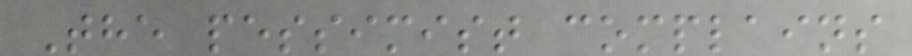The pessimist complains
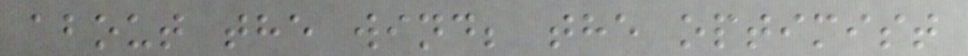about the wind; the optimist
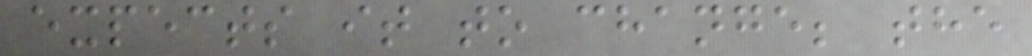expects it to change; the
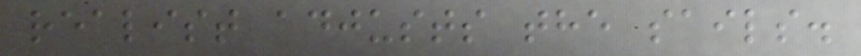realist adjusts the sails.
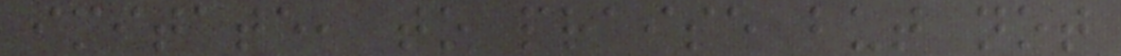imitate, to praise but not
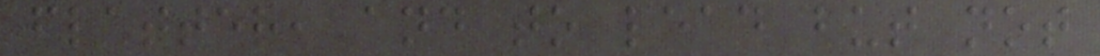flatter, and to lead but not
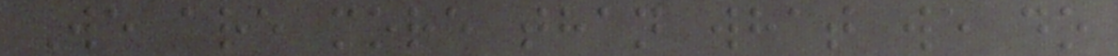We are more than what we do
